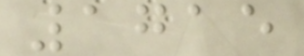1715
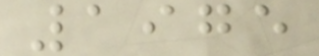1975
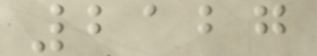2127
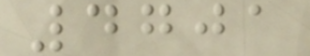4701
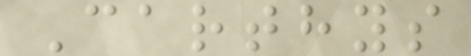Carthys
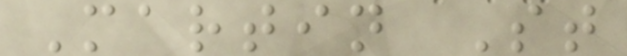Martin St
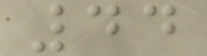44
